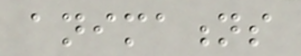animations
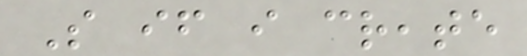So if i create
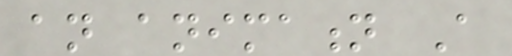an animation A
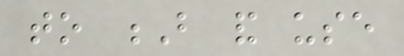to B and use
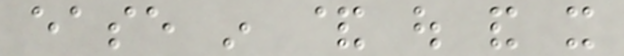ease in & out and it
